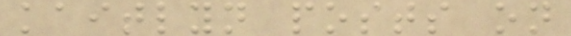kaitlyn posts on
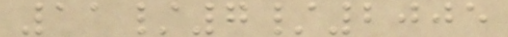11/7/2005
